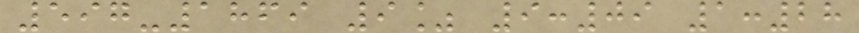597-1869 9% 9:09 1:28
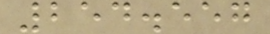254.557
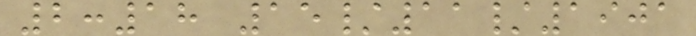2:18 15/11/1901
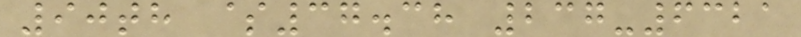90th $37.38 237-6321
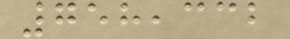758,332
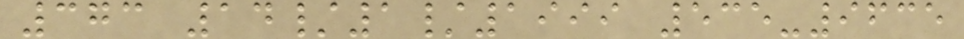373 14/1/1999 535-9635
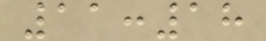11:18
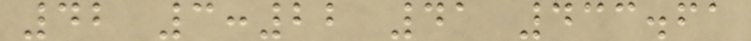42 3:22 41 433.61
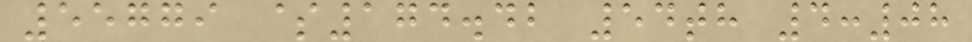55779 $174.42 54th 4:08
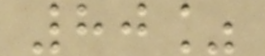80%
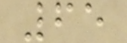65
